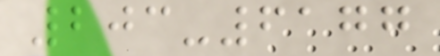203-6177
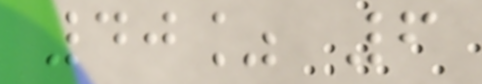40% 6
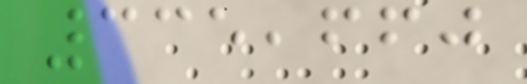335,660
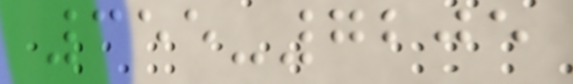355-7205
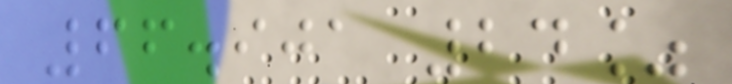66.901 24%
